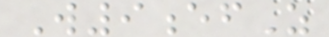W9efZ
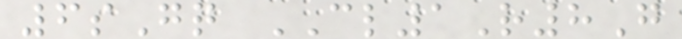6sGq CL1R8G
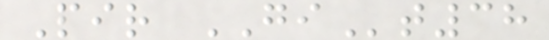Pir GIt38
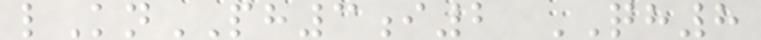lKnPH3i2 QH8
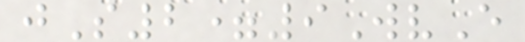jS2=9WvE
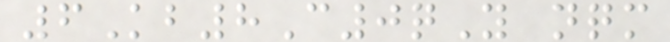6Kb8C0qY nqm
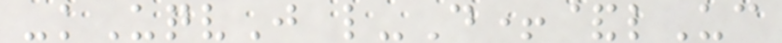-kUqvJ l-D+&lUc
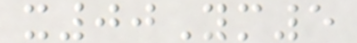x00Ym5
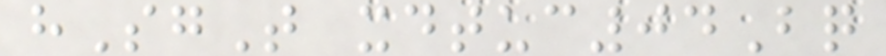hSgT xdtuc04Bq
